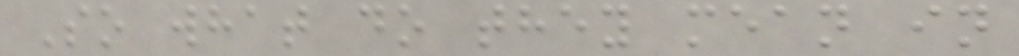So what do they mean in
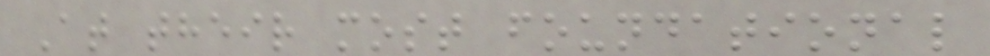At their most foundational
